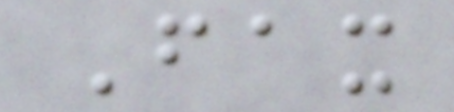Fax
